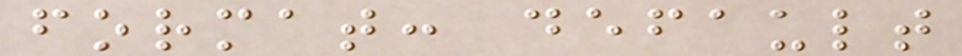format: default
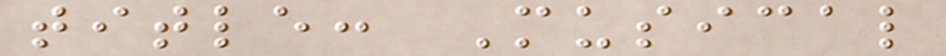title: Musical
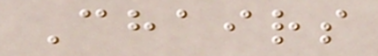Chairs
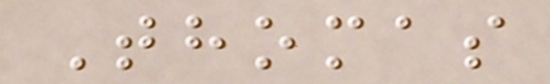Thomas
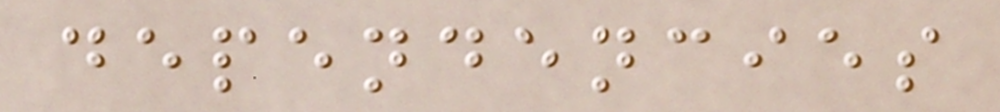dependencies
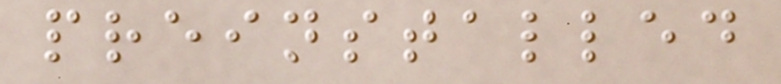preinstalled
